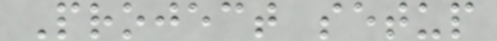Project setup
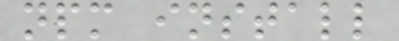npm install
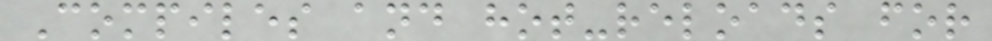Compiles and hot-reloads for
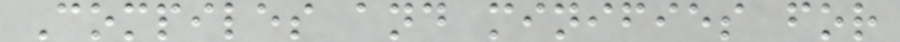Compiles and minifies for
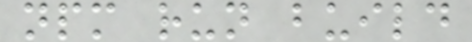npm run build
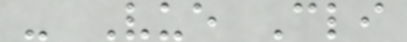- Vue Cli
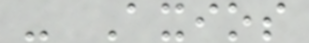- Axios
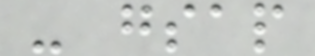- gsap
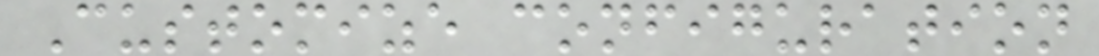Customize configuration
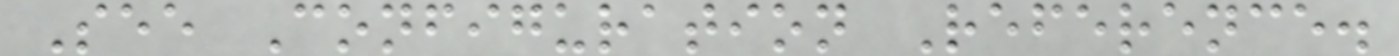See Configuration Reference.
